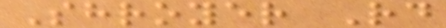Shroyer Rd
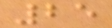25
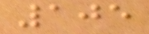105
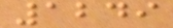1249
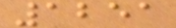1251
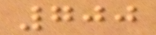700
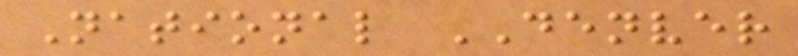National DENVER
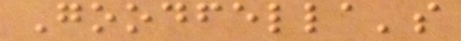Goodfella's
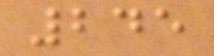245
